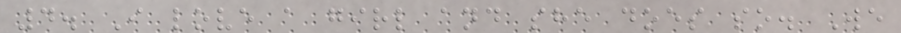4. I love a girl and she does so. We
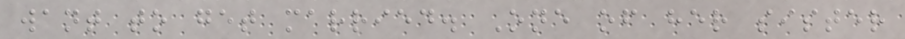want to get married. One of her sister
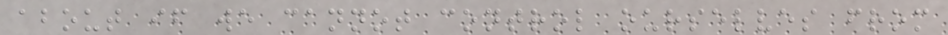about if we cannot control ourselves from
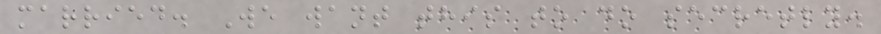married. We want this to do secretly.
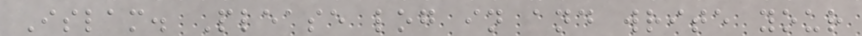Islam. Please log in and write your
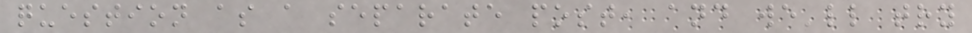question as a separate post, and we'll try
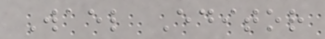Wael Editor
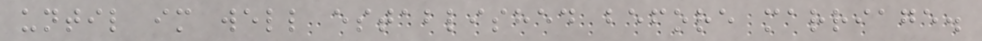until im well established before marriage.
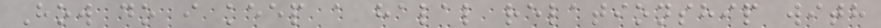How do i keep a halal relationship with
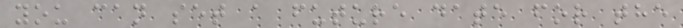you can set a future date for the
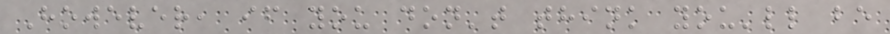However, if you don't think you'll be
